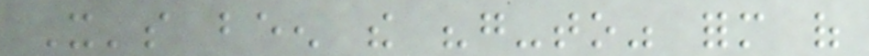It's been the "go-to" form of
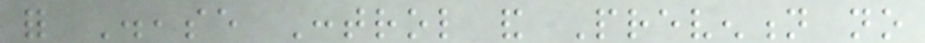for Disease Control and Prevention no
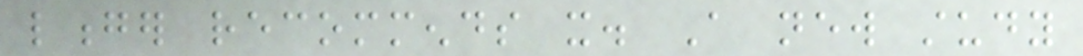longer recommends it. A new study
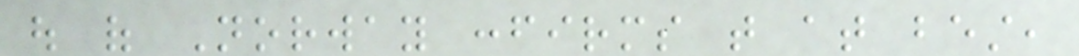out of Norway confirms that at best,
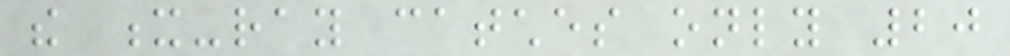the x-ray catches only 20
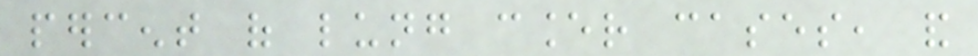percent of lung cancer cases, and
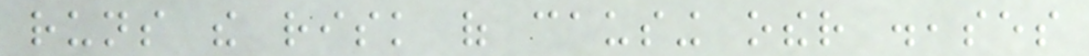runs the risk of causing other diseases
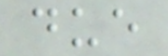due
